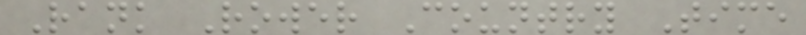Rank Rower Country Time
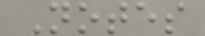Notes
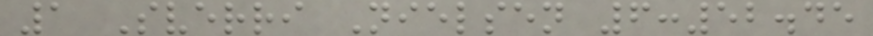1 Sverri Nielsen 6:52.45
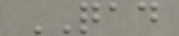QAD
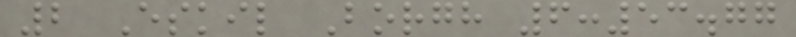2 Eskil Borgh 6:53.77
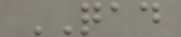QAD
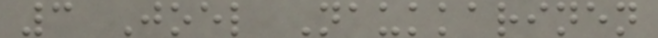3 Joel Naukkarinen
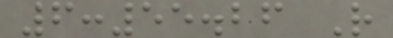6:55.26 R
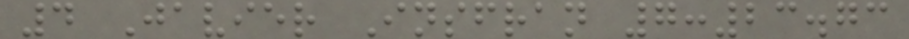4 Javier Insfran 7:23.73
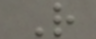R
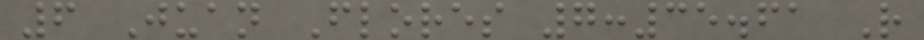6 Juan Flores 7:35.61 R
